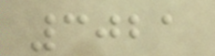3021
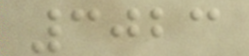3023
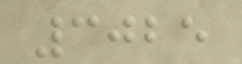3025
